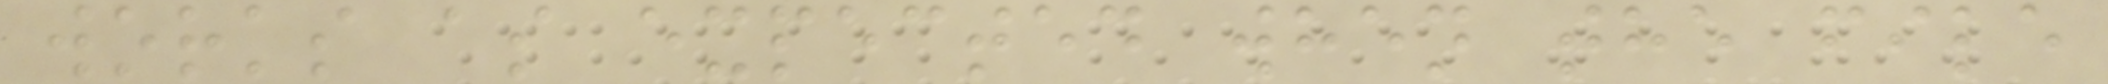works as expected when the file
